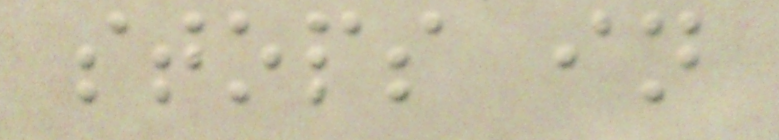stops in
